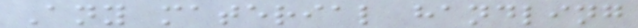Any material handling
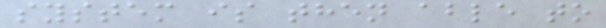system is then able to
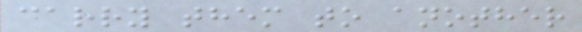carry them to another
